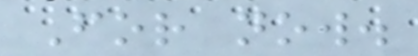For now.
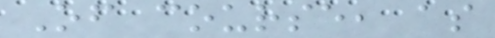Of course, as
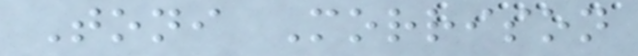Toni Morrison
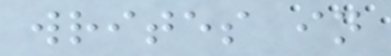writes in
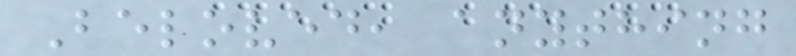Beloved, anything
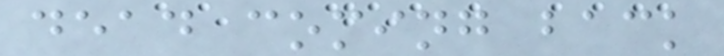dead coming back
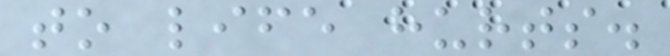to life hurts.
